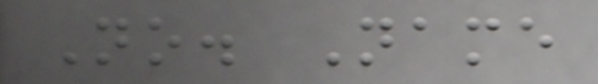No. Name
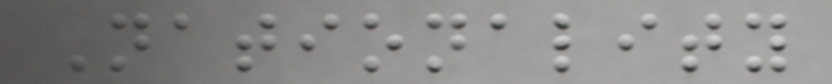Nationality
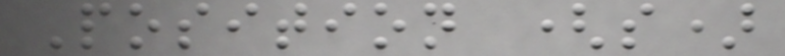Position (s)
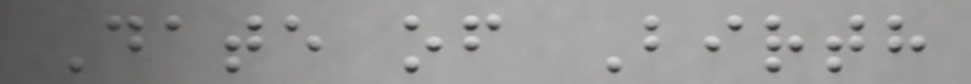Date of Birth
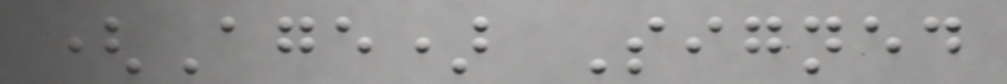(Age) Signed
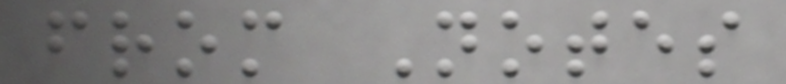from Notes
